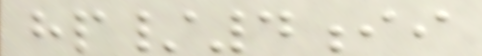hp/4ii
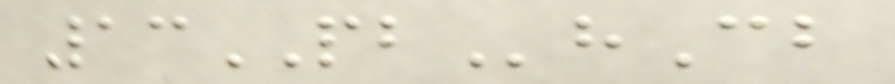13PBhCb
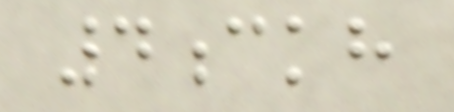4ckh
